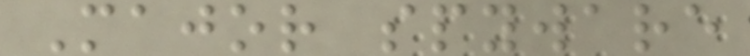Major spyware
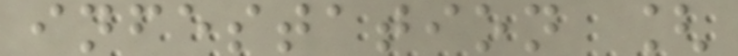infestation [
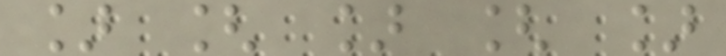] [ ] [ ]
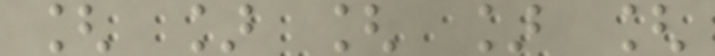[ ] [ ] [
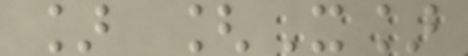] [X]
